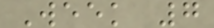Week 7
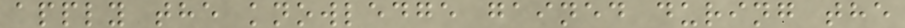apply the knowledge gained during the
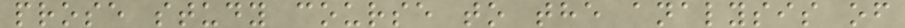prose study course to the analysis of
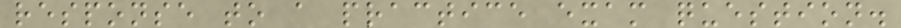response to a practice exam question.
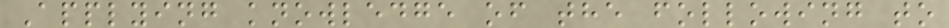Applying knowledge of the following to
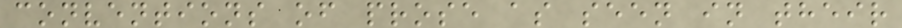conventions of prose as seen in their
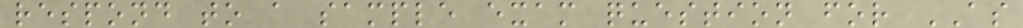respond to a sample exam question for AS
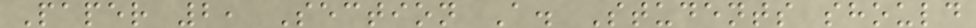Paper 2, Section A. Students should
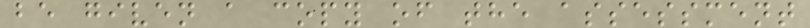be given a copy of the assessment
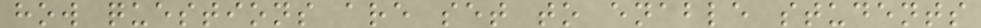how questions are set to enable students
